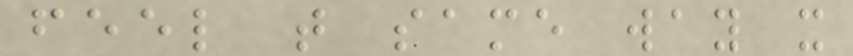feel that same way it
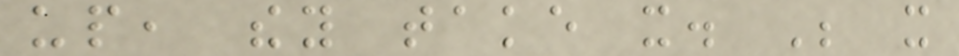up, they take it. Be it
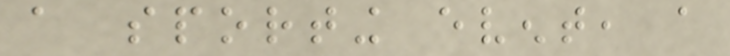a sporting event, a
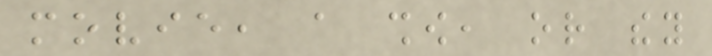movie, a show, or they
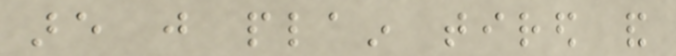are just plain tired and
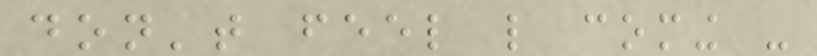don't feel like coming -
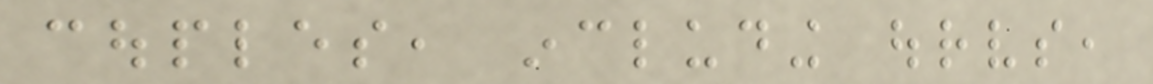couples, including ourselves,
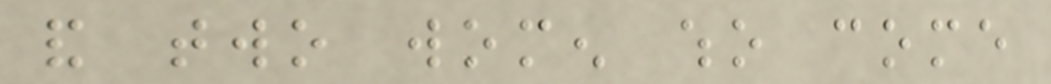and two women who come
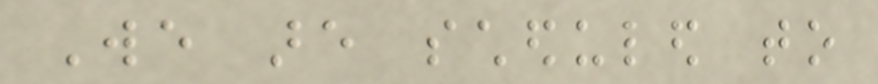We are scheduled to
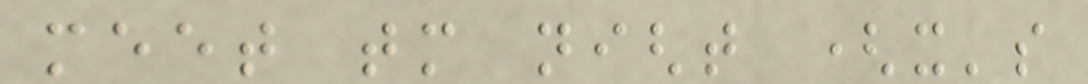meet tomorrow night (it's
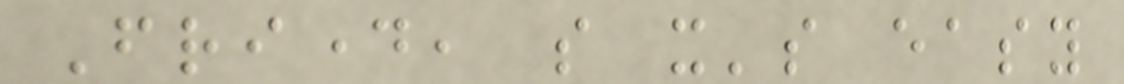Friday, so it's easy
